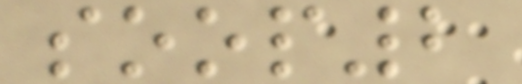soop2
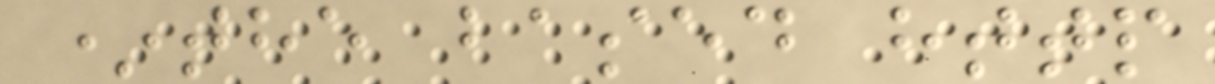*the based http
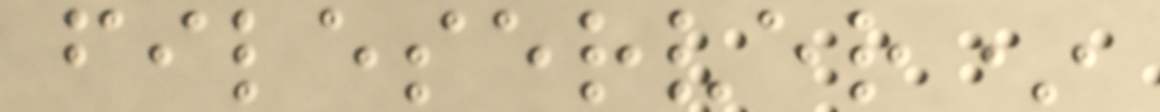fileserver*
